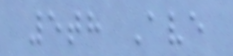5th Ave
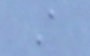A
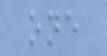one
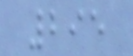295
